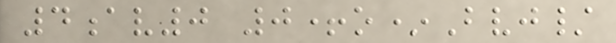4av0 0+o*Bvj/
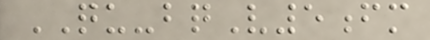QU-bqV5fm
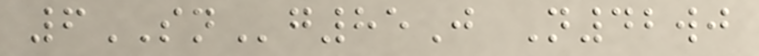6SNg85J N42wj
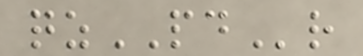qzPDr
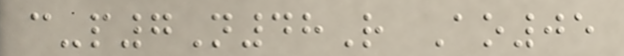c-p7N48R Ao05
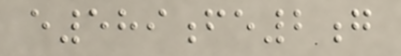e589fe2g
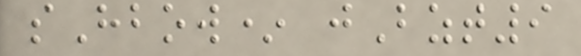sHbow* jBzt9
